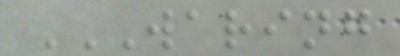WARING
